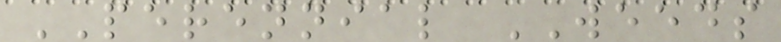PERENNIAL WEEDS
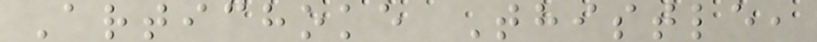Artichoke Thistle,
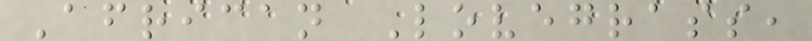African Lovegrass,
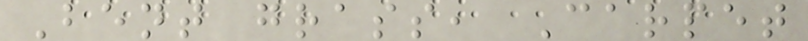Bent grass, Carpet
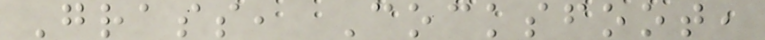Grass, Cocksfoot,
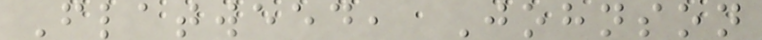Flatweed, Johnson
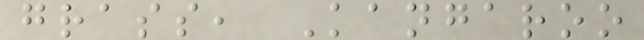grass, Kangaroo
